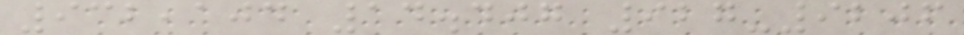932,104 14.407 927-9206
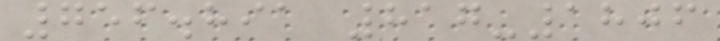756.891 817-1806
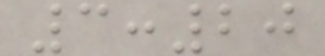3:20
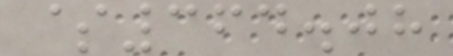$364.08
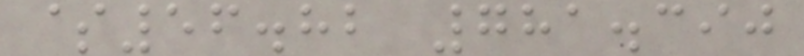$56.82 781.390
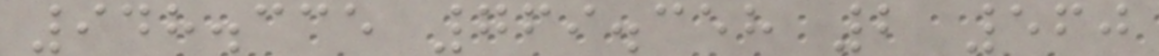948.335 769.358 2 560
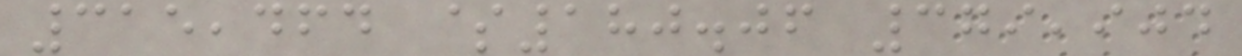315,464 $180.06 379,904
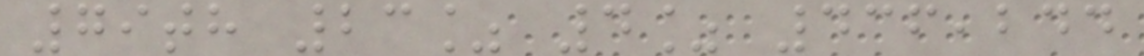79th 23% 4% 436,244
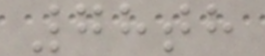78th
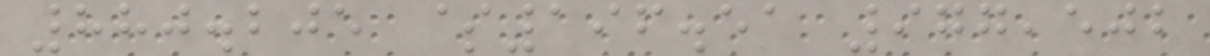880.205 $196.51 977,502
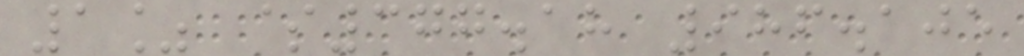1% $377.18 986.105
